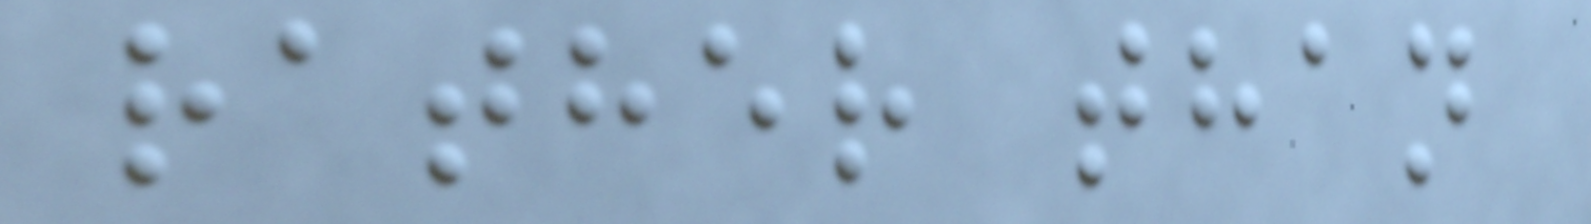rather than
